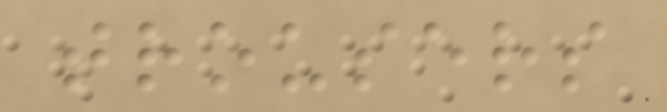trousers
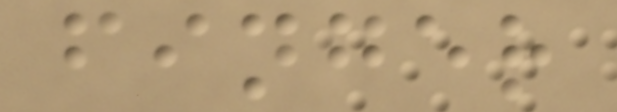finger
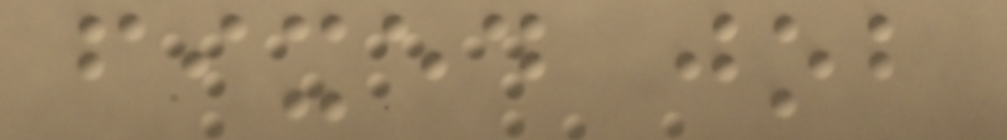fixed job
